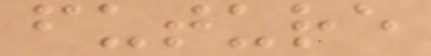future
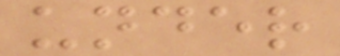under
